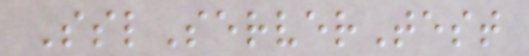SslServerTest
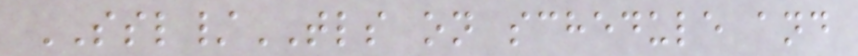SSL/TLS on schedule and
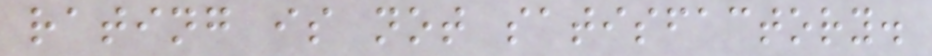rating is not satisfactory.
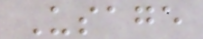Usage
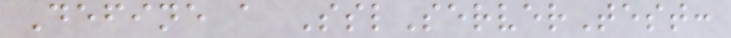Define a SslServerTest:
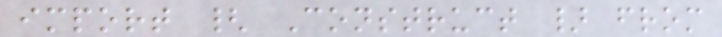import { Construct } from
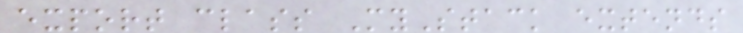export class MyStack extends
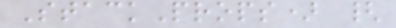StackProps) {
